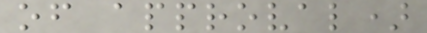of approval)
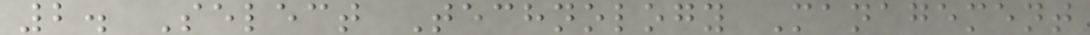2. Select Technology Management
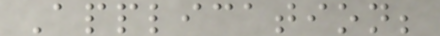Application;
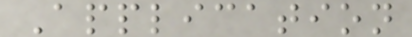Application
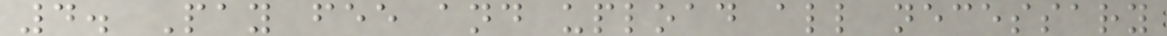4. Pay fee and upload all necessary
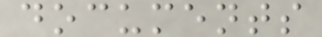documents
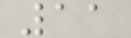11
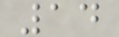14
